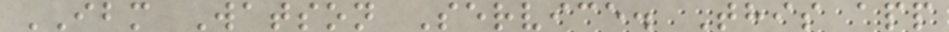IBM Watson Service. This app
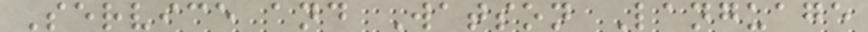Service and Watson Language
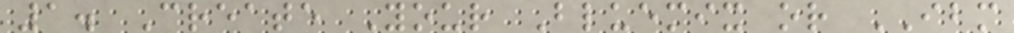1. Create Your Bluemix or IBM
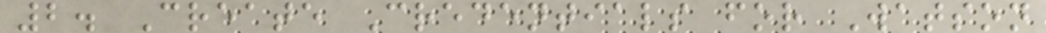2. Create Credentials for Watson
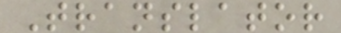Translator
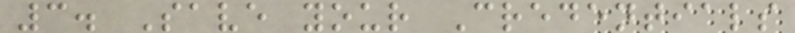3. Save your Credentials
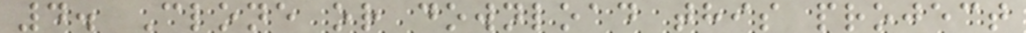4. Clone or download this project
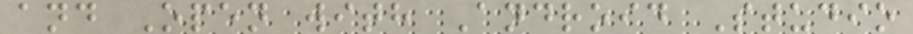and Open with Android Studio
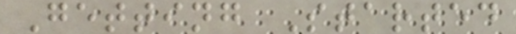Getting Started
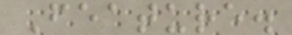Feature.
